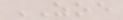ZOE
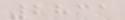2831
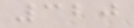320
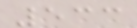533
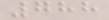788
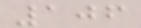106
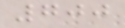700
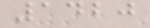1420
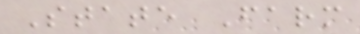State Farm
